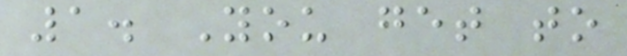1. You get to
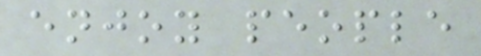enjoy people
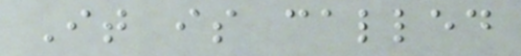It is called
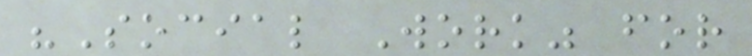"Social Work" for
